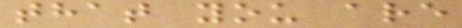that you are
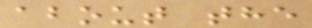about the
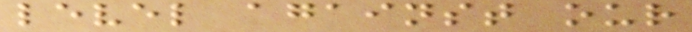level against our
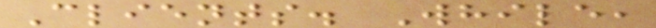Clients. While,
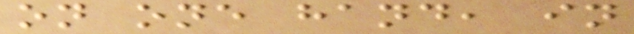on one hand, in
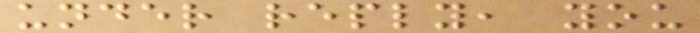under reply, you
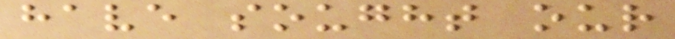have sought our
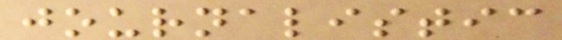journalistic
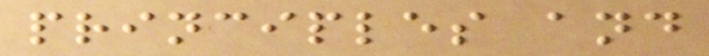principles and
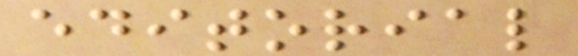editorial
